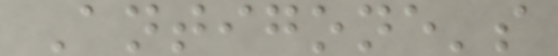Antigone's
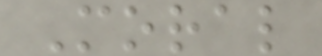Moral
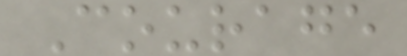Courage
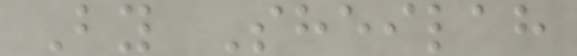By Sheilah
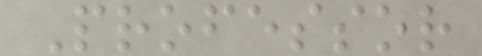Professor
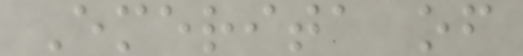Emerita of
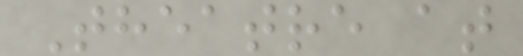Theatre at
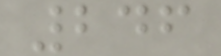246
